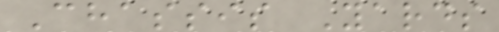Chassis Yards
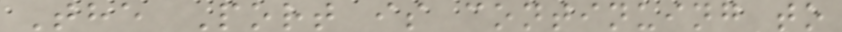The Port is continuing to
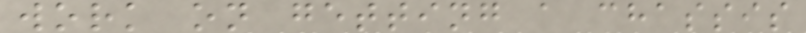work on getting a chassis
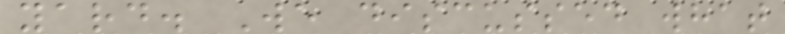yard. We discussed what
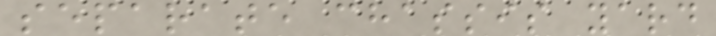separate chassis yard
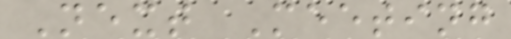Next Meeting
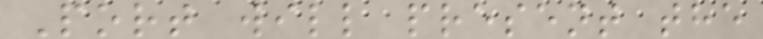Port will present the
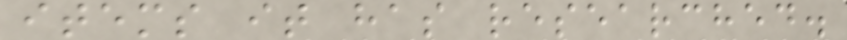items it has researched.
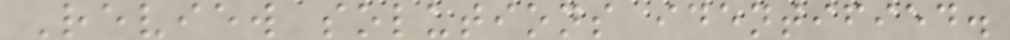Review solutions identified.
